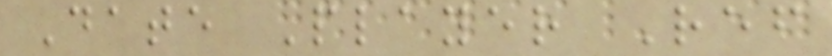Date Player Ref
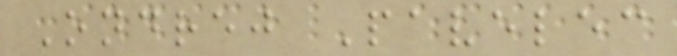Ondrej Pavelec
